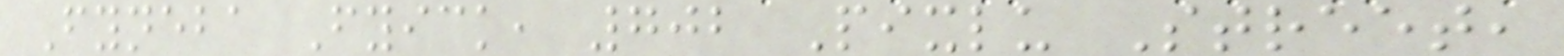Fyneba Fyick, 702 Pixlu Street,
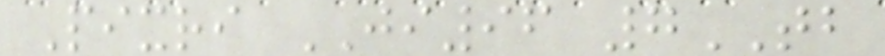Pixri JI96 7TB
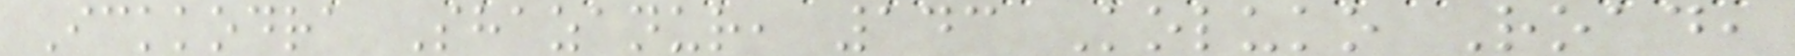Ickkodra Shazanur, 143 Koluko Road,
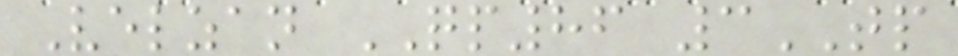Velzan QP86 3TP
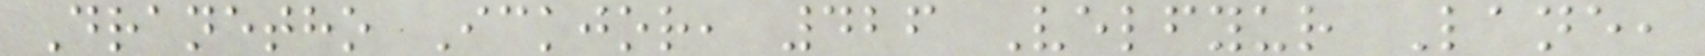Dranetho Ickjor, 426 Velfyur Lane,
